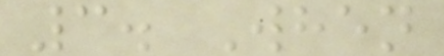3. When
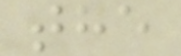the
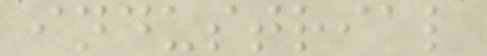industrial
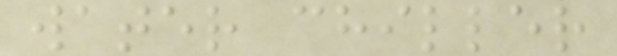water chiller
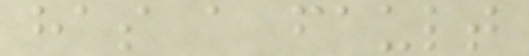has a fault
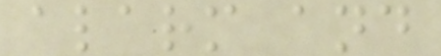alarm and
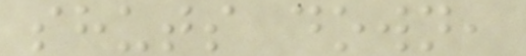shuts down,
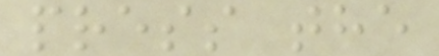press the
